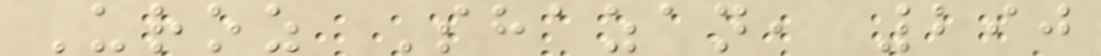Uroz Shazan, 290
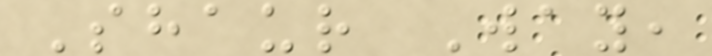Shaur Way,
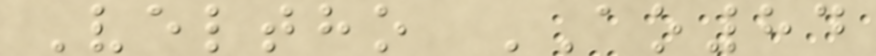Veltho AO84
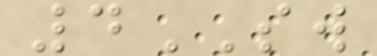4SW
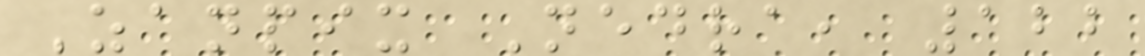Zanpix Nedra, 122
